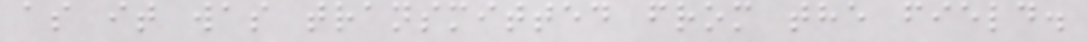as it was transmitted from the field.
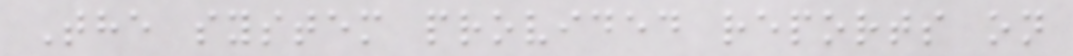The system provided reports on
